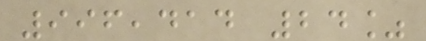996,414 24%
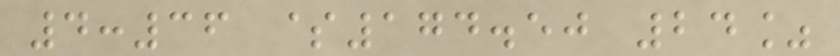4:36 $174.50 24%
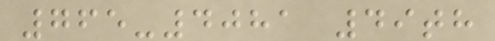765-4081 49th
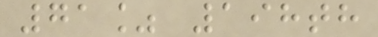71% 198th
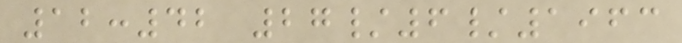12:42 27/6/1963
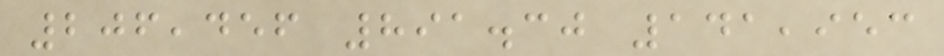206,456 891.30 141,953
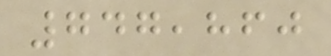747,860
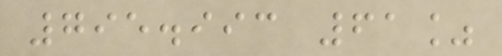795.993 61%
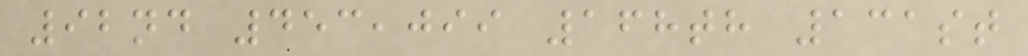92nd 453,099 168th 131st
